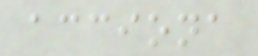acciona
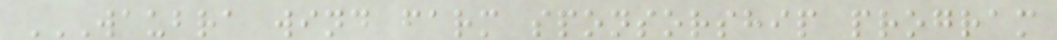WAUBRA WIND FARM SPONSORSHIP PROGRAM
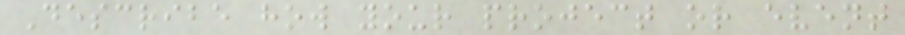Describe how your project or event
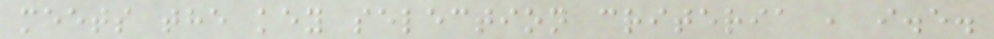meets the key selection criteria , i.e.
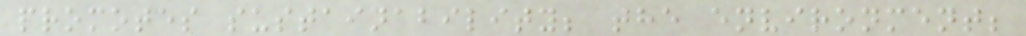promotes sustainability; the environment;
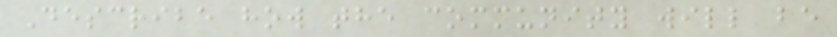Describe how the community will be
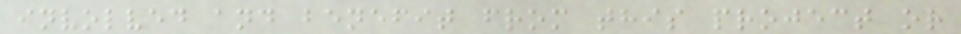involved and benefit from this project or
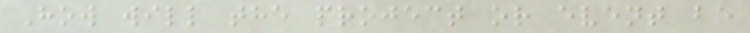How will the project or event be
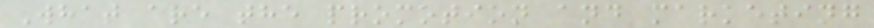What are the promotion and marketing
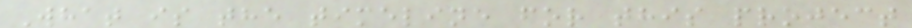What is the timeline for this project
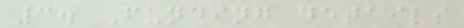3. Funding details
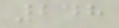248
